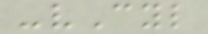-vCyl
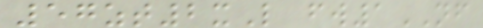57zt2xL fw1NF
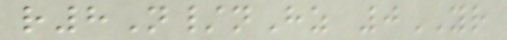r8N/nHz 0YR
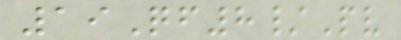19Qf8/Pv
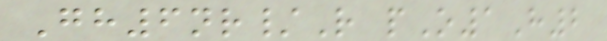Gh6nr/R pO1H2
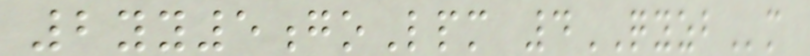2yy5goLpm 4QYZBm
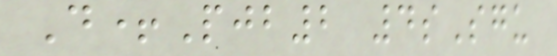D+Pjb2 4sSgu
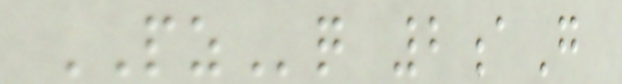PZq 2aG
